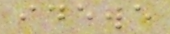idewe
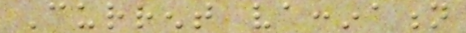Current vaccination
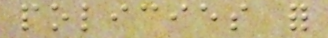policies for
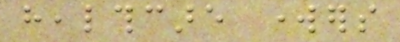healthcare workers
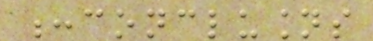:conclusions
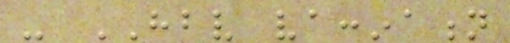- HBV vaccination
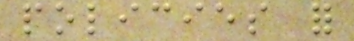policies for
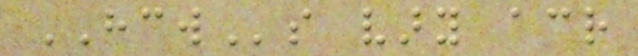HCWs vary across
